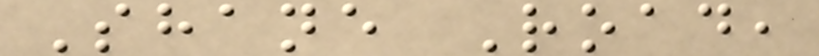Shane Road,
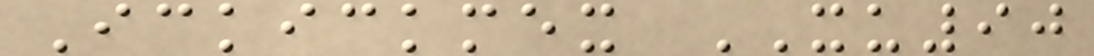Ickickmex XU90
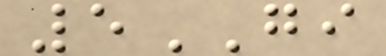5GI
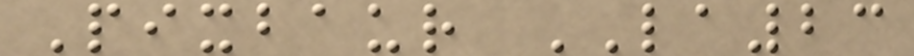Pixbaur LA23
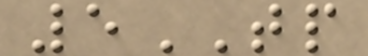5TP
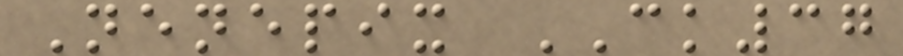Nenepix CK37
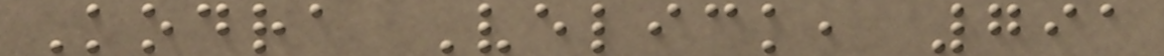Kodra Velick, 791
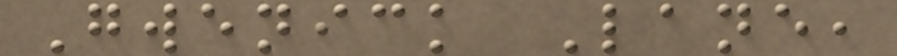Gwenick Lane,
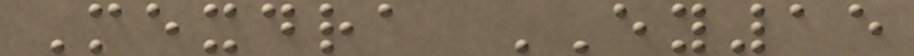Mexdra EY15
